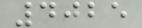4025
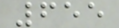655
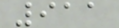911
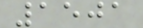1501
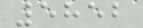5852
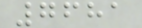7681
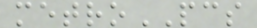metroPCS
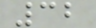32
